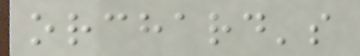orchard's
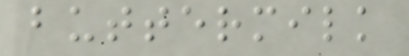buttermilk
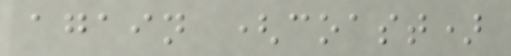again (coast)
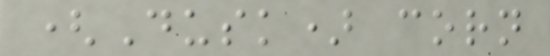(Dusk) corn
